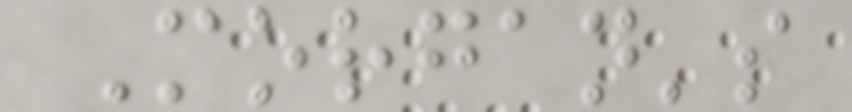Morgan's
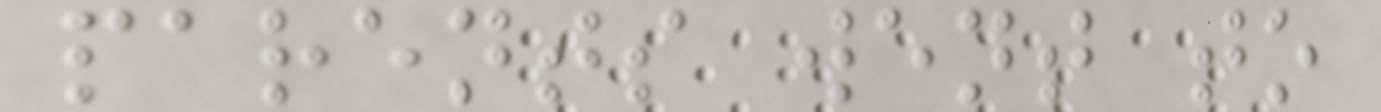parents went to
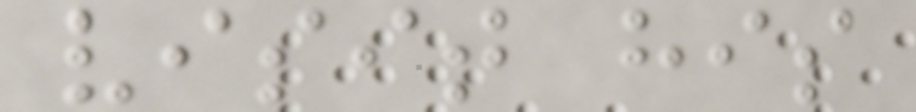visit his
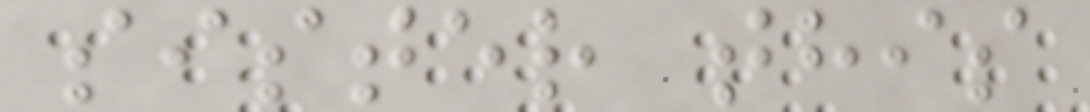sister this
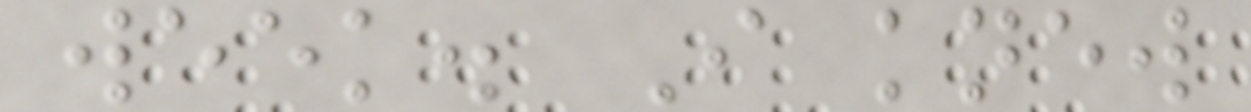week. I knew
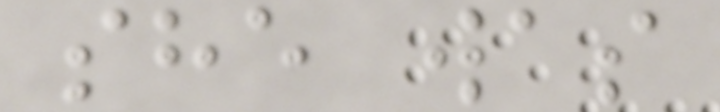she was
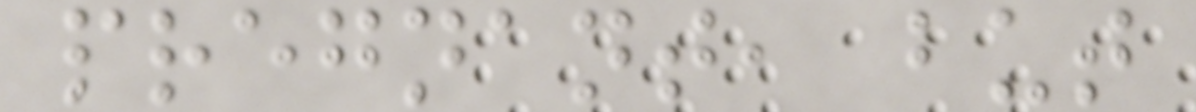pregnant, but
